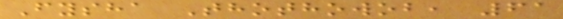Fysha Thothowob, 61
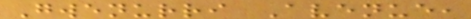Gwenurri Avenue,
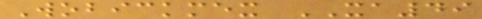Wobickmex XA49
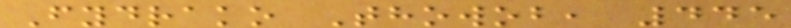Fydrako Thowob, 445
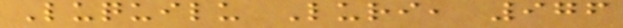Luquilu Luri, 976
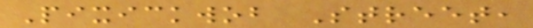Pixickwob Street,
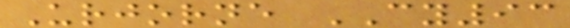Urjorne CY93
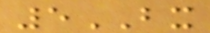5BX
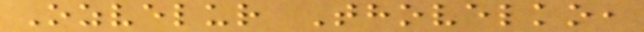Ozvelur Thovelko,
